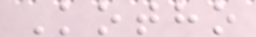Kotho
